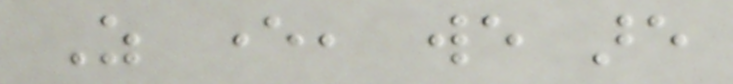As ever, we are
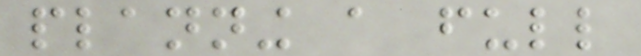planning a full
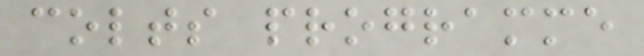colts programme
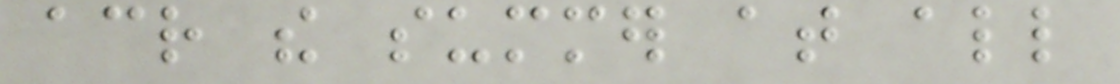across the summer at all
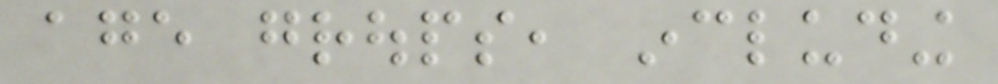age groups, including
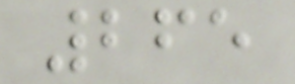265
